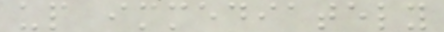up immediately
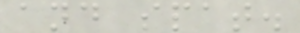and spat.
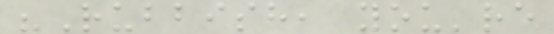"Rubbish, you're
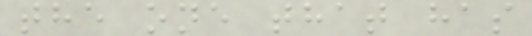the one that has
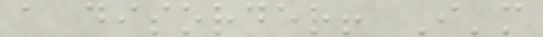a disorder! I'm
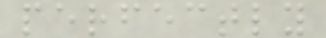perfectly
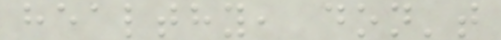healthy, don't
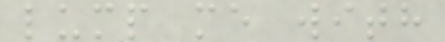lump me with
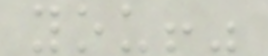you!"
